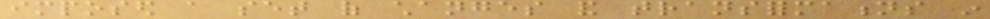imposed a set of changes and transformations in
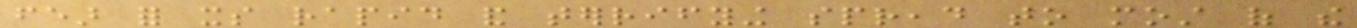fear for its rapid and terrifying spread to most of the
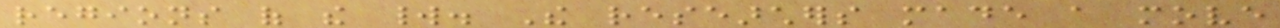regions of the world. The researchers made a move
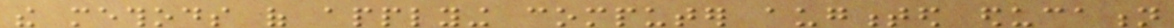the methods of applying computer augmented education
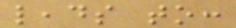leads to:
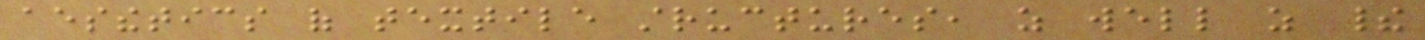aesthetics of textile structures, as well as their
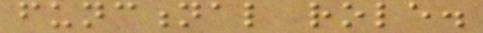functional role.
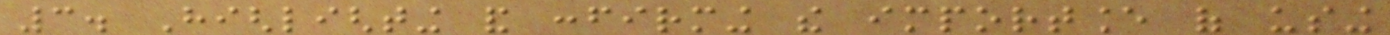3. Highlighting and confirming the importance of using
